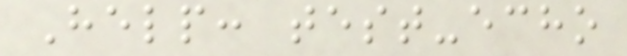Help: test-echo
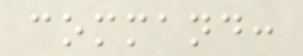command:
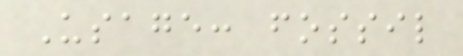Usage: fossil
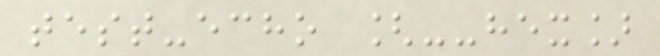test-echo [--hex]
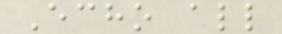Echo all
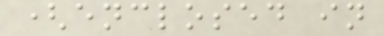(enclosed in
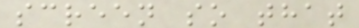screen so that
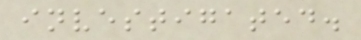investigated.
